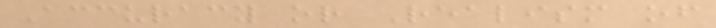Accuracy or Realism of
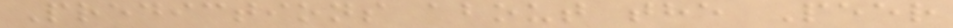Predictions about the Peer
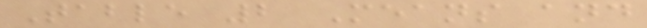Table 2 Means and
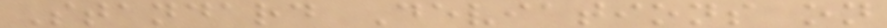Standard Deviations on
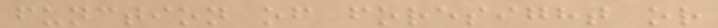function of foresight or
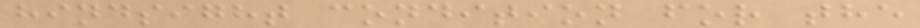hindsight condition for the
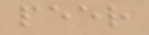peer
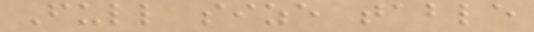Full size table
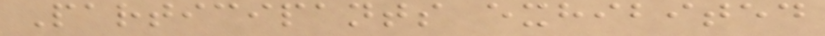Participants exhibited
